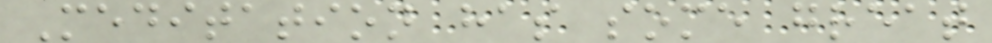Meditation has some great
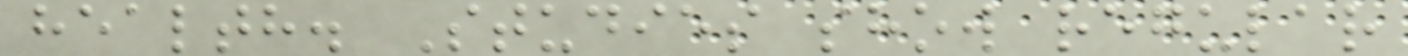health. Studies show regular
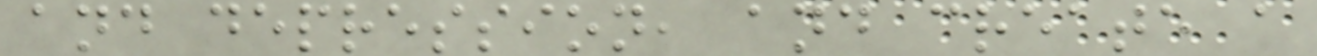and depression, and create a
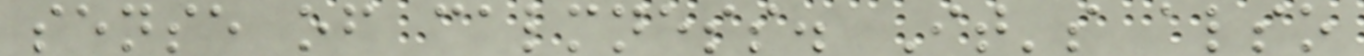sense of calmness. It's also
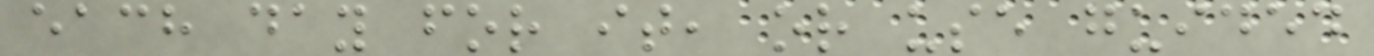each day for it, or use guided
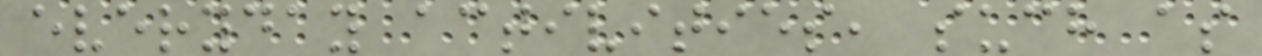everyday activities, such as
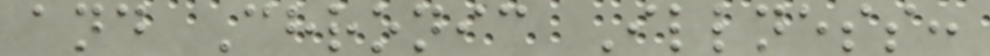and Chronic Illness:
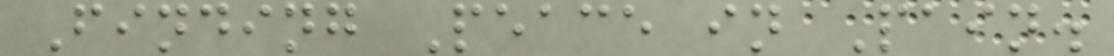Finding Peace in Pain.
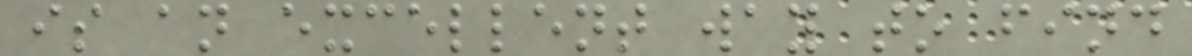is an excellent way to find
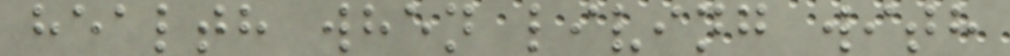health when living with
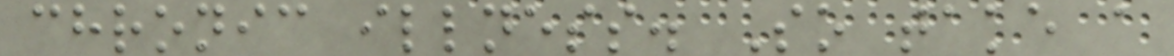chronic illness. So take a
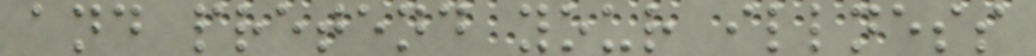and pretend your illness
